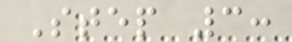Step 3:
